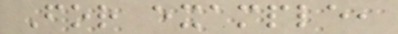For example,
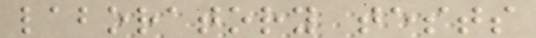laboratory tests
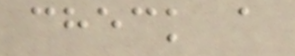check a
